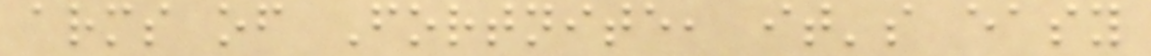arms of Fortnite, it's easy
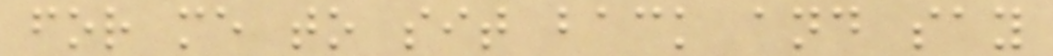for me to sit back and say
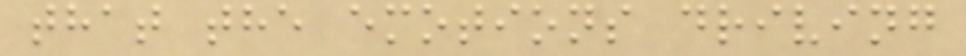that the emotions driving
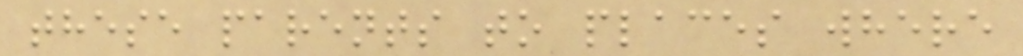these parents to places where
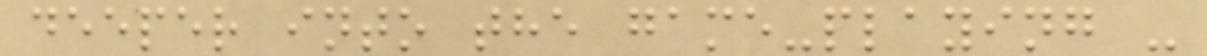deeper into the game-playing -
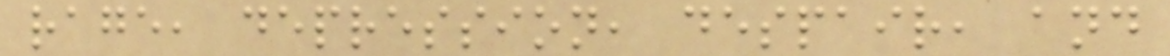rage, depression, despair, and
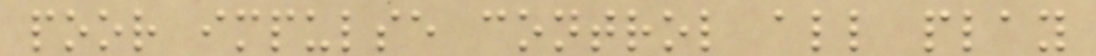poor impulse control all play
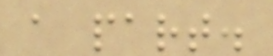a part.
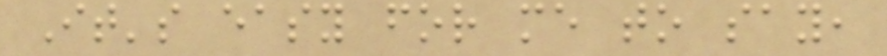It's easy for me to say,
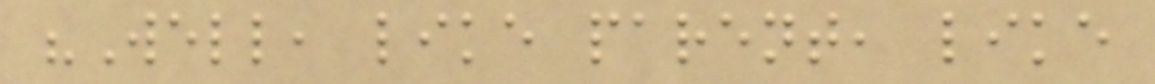"Well, like parent, like
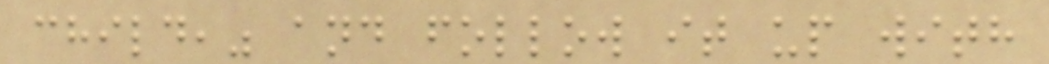child," and follow it up with
